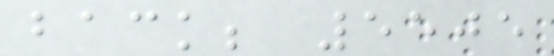back; 5505
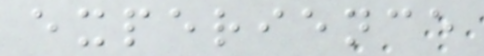experience
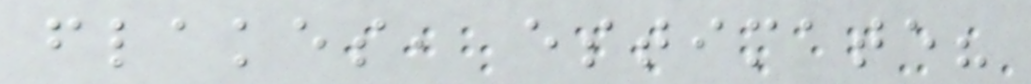flakes, estimate?
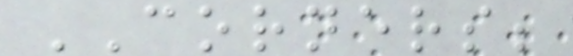CORNERS;
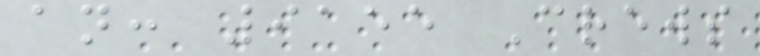an: 9155 Crews
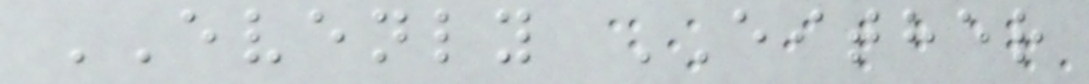EVENLY EITHER
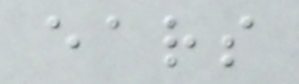ears
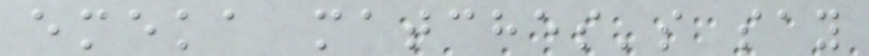emeka matches's say
